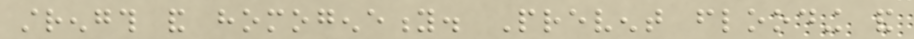strength and homogeneity. Prevent flooding and
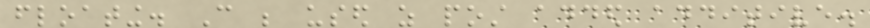floating. Can be used as post added additive.
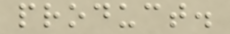product.
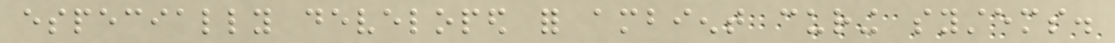especially developed for ambient curing systems.
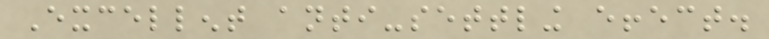Excellent anti-settling effect.
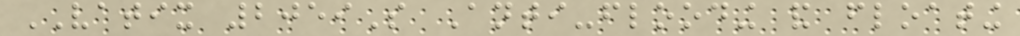VATIX 2059S Anti-flooding and floating
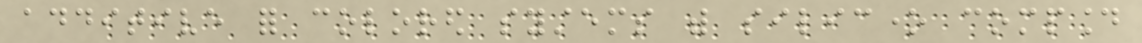additive for colored systems with silicone compound
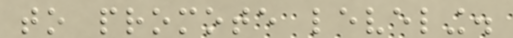to promote leveling.
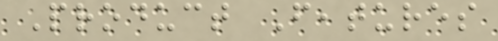Product Features
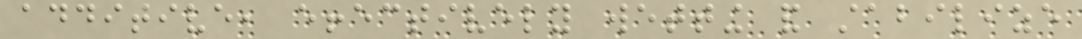additive, effectively wetting and stabilize
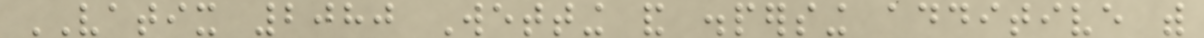VATIX 2080 Wetting and dispersing additive with
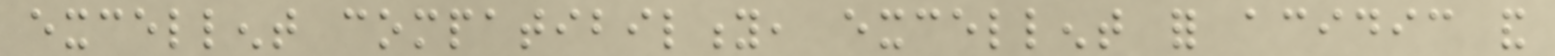excellent compatibility, excellent for acidic and
